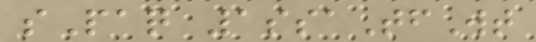sPaq 1ssaTfWt
